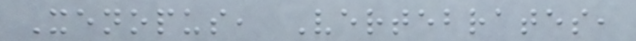Xenopus, Vertebrates,
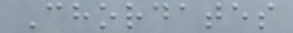Chordates
